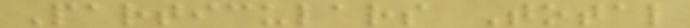Particulars Total
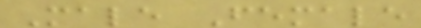Male Female
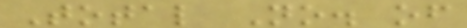Total No. of
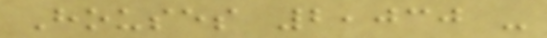Houses 2,030 -
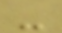-
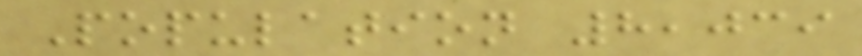Population 8,039
